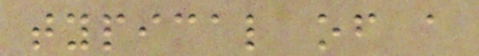typical of a
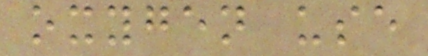oxygen use
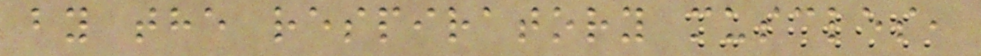by the respiratory muscles,
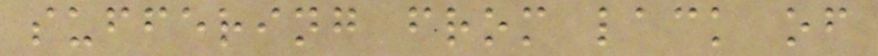suffering from lack of
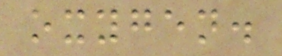oxygen.
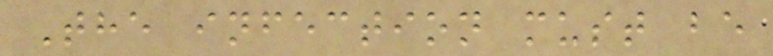The infection must be
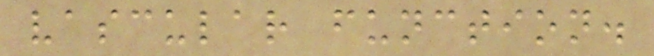vascular function.
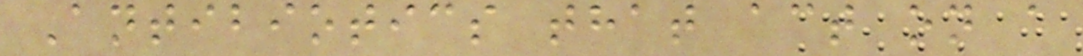Antibiotics that act on a
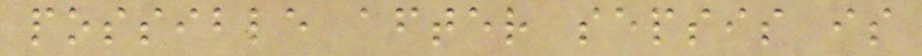possible after sepsis is
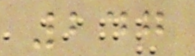247
